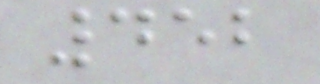452
